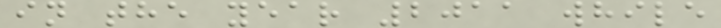in the year 2011 while
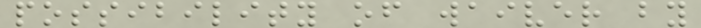possibility of waiver by
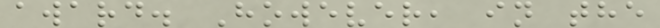award. However, in the
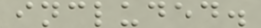included.
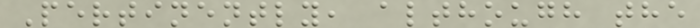Pertinently, although the
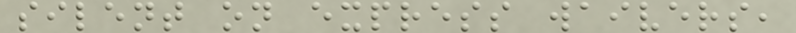silent on express waivers,
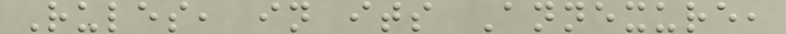Rules, in its Annexure,
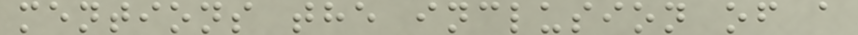mentions the inclusion of a
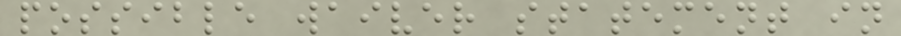possible waiver statement in
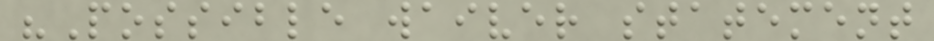"Possible waiver statement
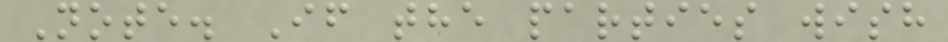Note. If the parties wish
